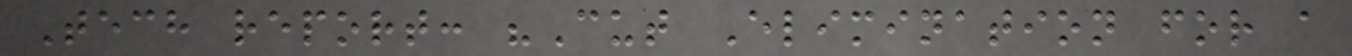Tech report: "Cut Elimination for a
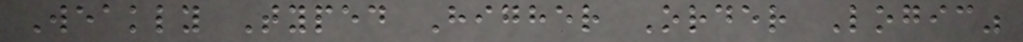Weakly Typed Higher Order Logic"
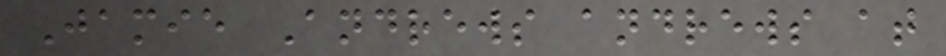Jamie Andrews andrews at
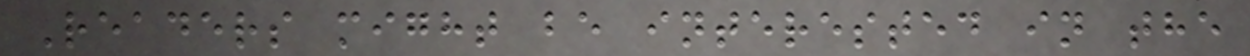Readers might be interested in the
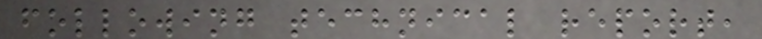following technical report,
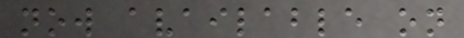now available on
